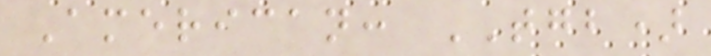American: TGB)
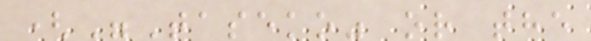("Taseko" or the
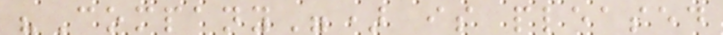"Company") is pleased
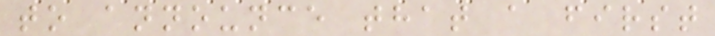to announce that a first
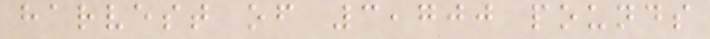harvest of 3,700 pounds
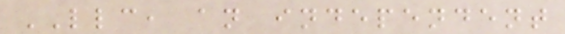LLC, an independent
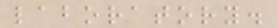laboratory.
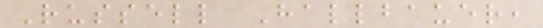Russell Hallbauer,
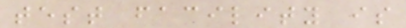test facility is
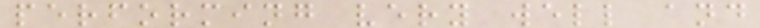performing very well and
